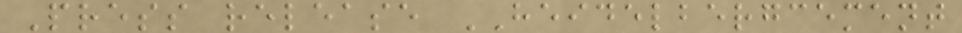Press release HEIDELBERGCEMENT
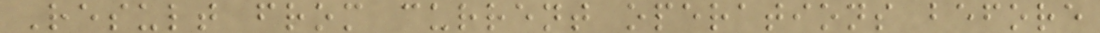Result from current operations before
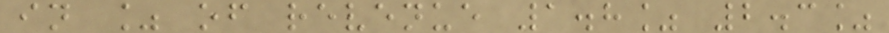in % of revenue 1.8% 2.3%
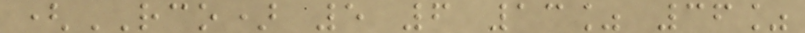(RCO) 5 6 13% 36%
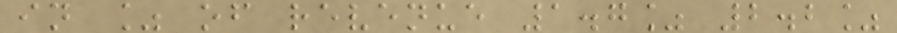in % of revenue 1.7% 2.2%
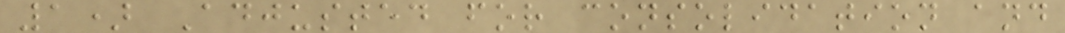1) Adjusted for consolidation and
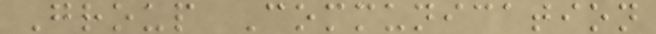Group Communication
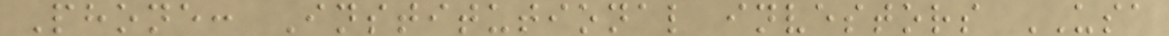Phone: Institutional investors USA
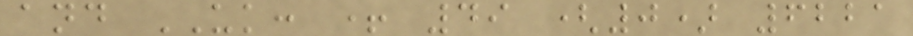and UK: + 49 (0) 6221
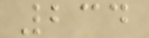234
